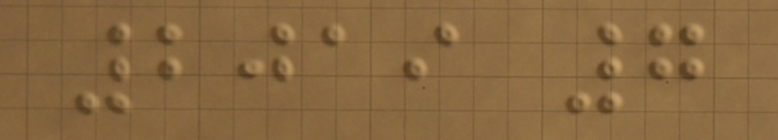2019 7
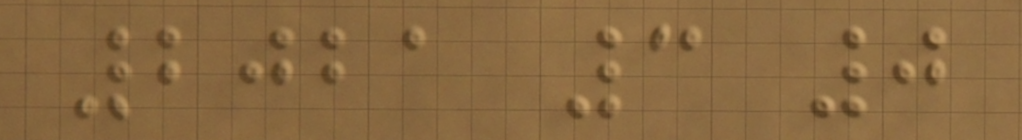2021 3 0
